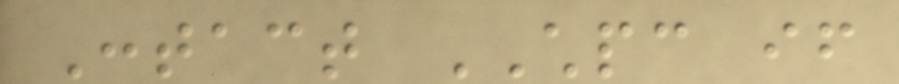Contact CHPC if
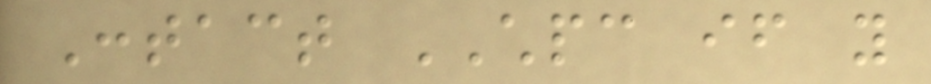Contact CHPC if you
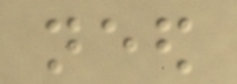need
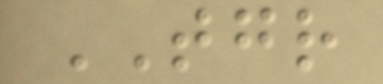TOGETHER
